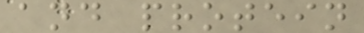and protein
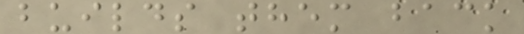builds them back
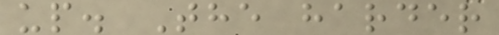up. The harder
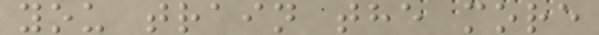you train the more
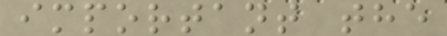important the
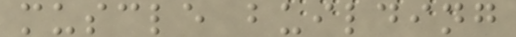muscle building
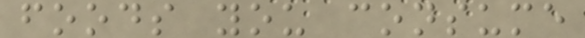foods you consume
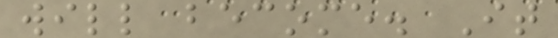will become. It
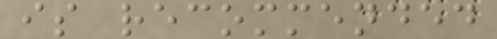is recommended
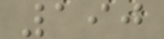190
